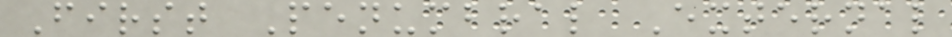First Penumbral External
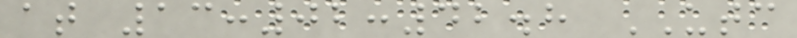at 13:02:42.8 UTC
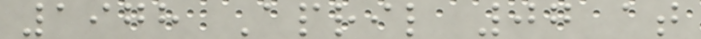1978 April 07 at
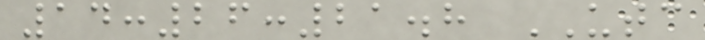14:26:21.8 UTC
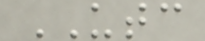UTC
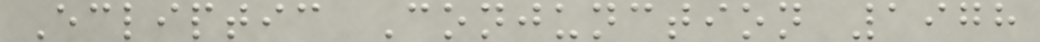Ecliptic Conjunction 1978
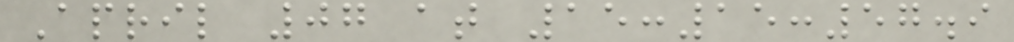April 07 at 15:15:57.9
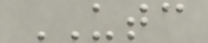UTC
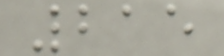215
